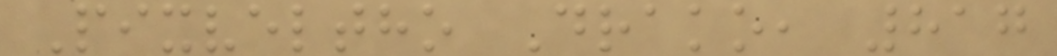Pixveltho Drako, 817
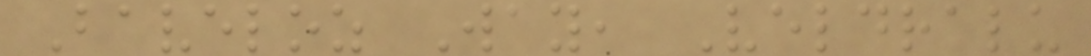Baveloz Way, Veldralu
